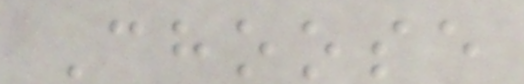Choose
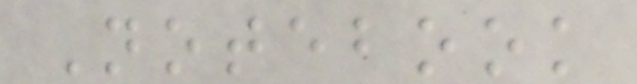Notebook
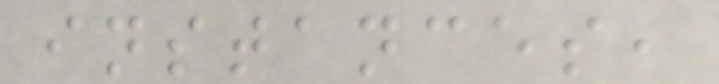instances,
